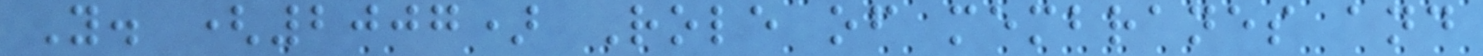Y. (2007) Role of membranes and
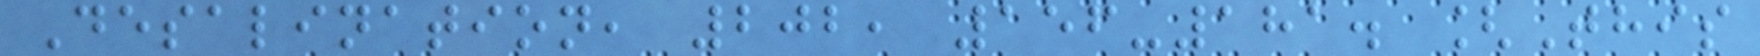Desalination, 202, 156-181. [This
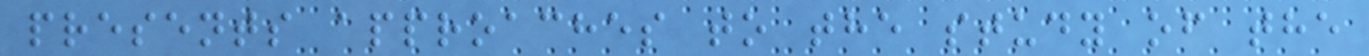presents approaches to the study of the
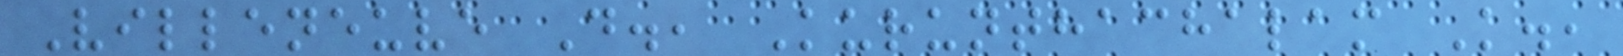Villeneuve D., Kurunthachalam K.,
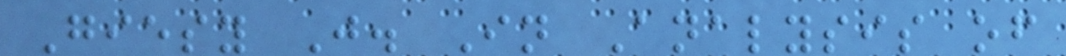Giesy J. In Analysis of
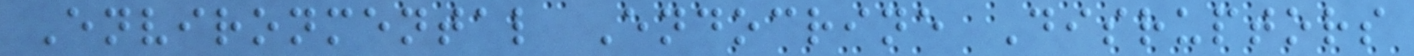Environmental Endocrine Disruptors
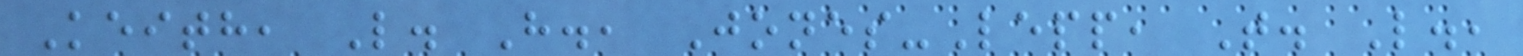Keith, L. H., Jones-Lepp, T. L.,
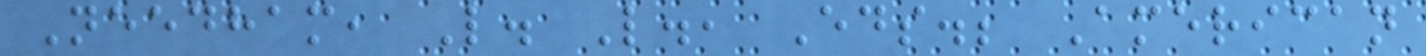Needham, L. L., Eds.; American
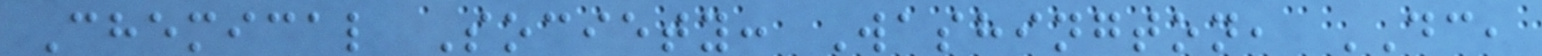Chemical Society: Washington, DC,
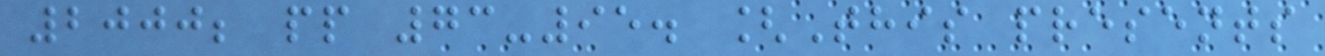2000; pp 73-95. [This presents
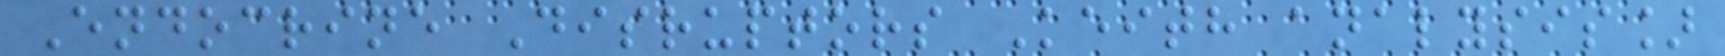Endocrine Disruptors Keith analysis]
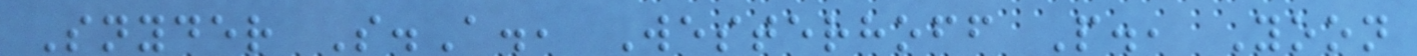Snyder S.A., Westerhoff P., Yoon
